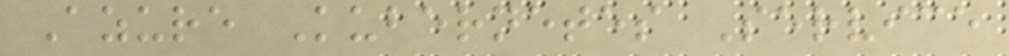Azure Kubernetes Service
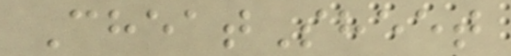CheatSheet
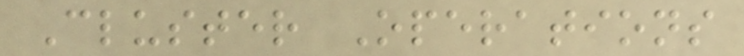Cluster Operations
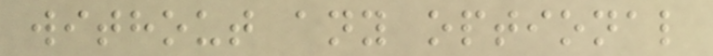without any optional
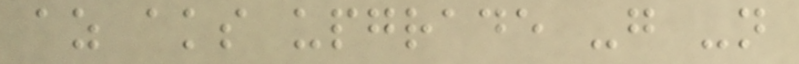az aks upgrade -g -n
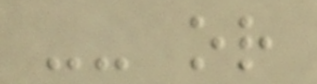-- or
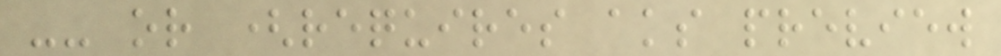-- or (requires aks preview
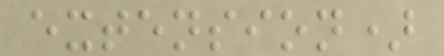extension)
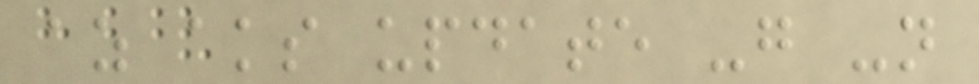az aks update -g -n
